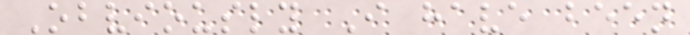Obviously I have been
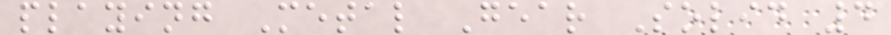playing Metal Gear Solid 4
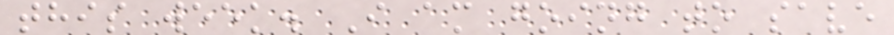this week. I am going to save
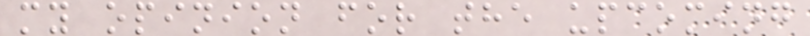my opinion for the upcoming
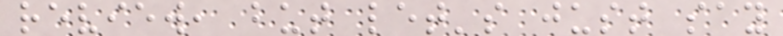review, but let's just say
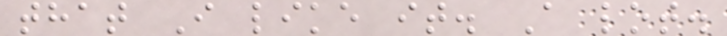that I like it. A lot.
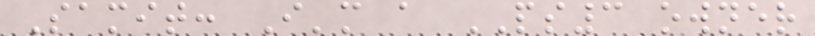Samit: I'm a PS3 owner
